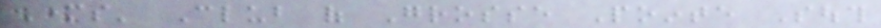Mothers' Club of Grosse Pointe South
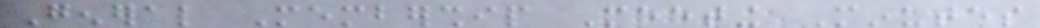General Membership Meeting Minutes
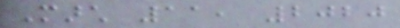March 11, 2020
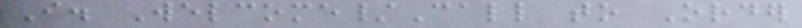I. Welcome/Call to Order
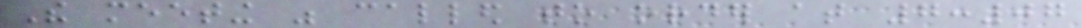The meeting was called to order at 7:07
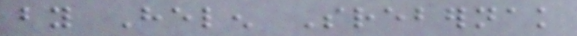by Helen Srebernak
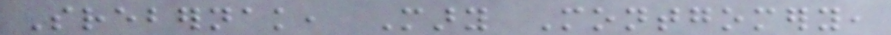Srebernak, Mary Montgomery,
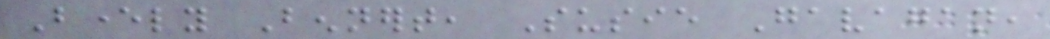Beverly Bennert, Susie Gavagan,
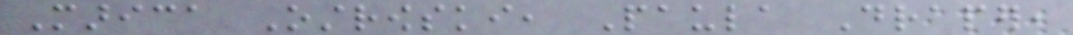Marica Ostrowski, Paula Draper,
